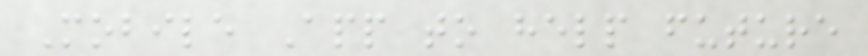Mobile App to help future
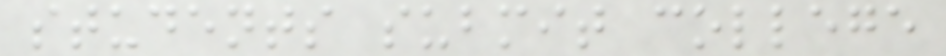students submit college
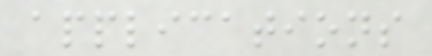applications
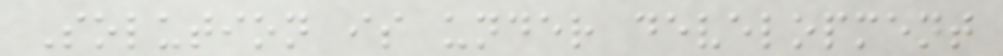Solution is under development
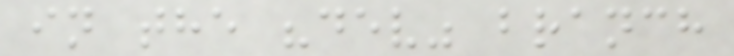in the "dev" branch
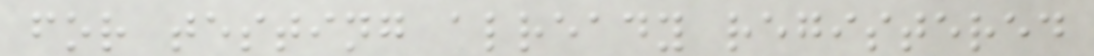for testing already registered
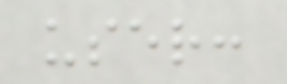user:
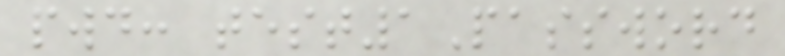pwd: test1Password
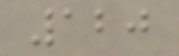120
